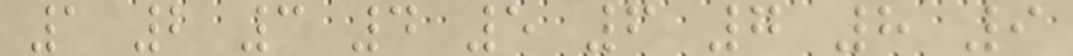1 2 3 4 5 6 7 8 9
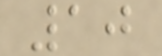10
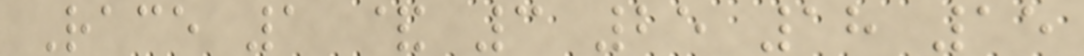Race 1 & 3 25 18 15
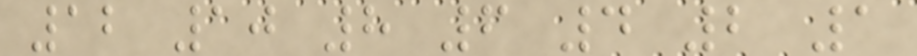12 10 8 6 4 2 1
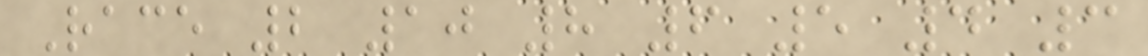Race 2 10 8 6 5 4 3
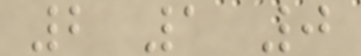2 1 0
